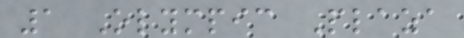1 Olympic Plaza
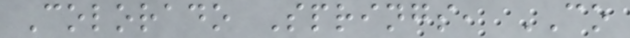Colorado Springs, CO
